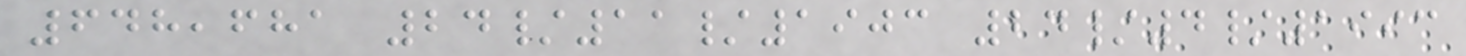648,681 24/11/1903 24/4/1993
